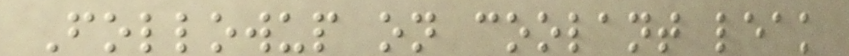Followup on coolant leak
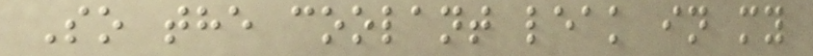So the coolant leak in my
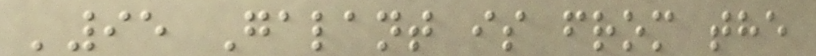'95 Galant is from the
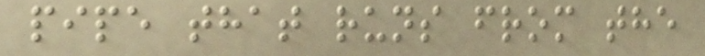pipe that runs from the
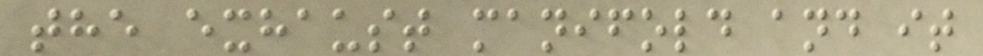the exhaust manifold and it
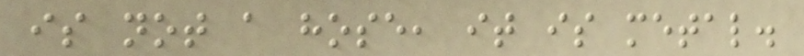is not a hose, it is metal.
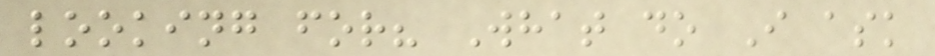looking for? What do I ask
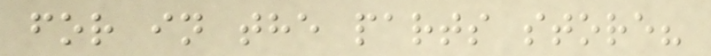for in the parts store?
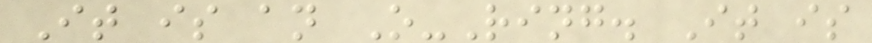It is an O-Ring. It is
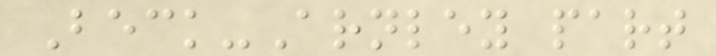Beck-Arnley part
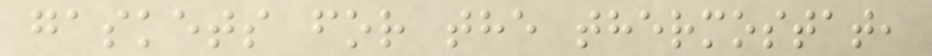gaskets for the thermostat,
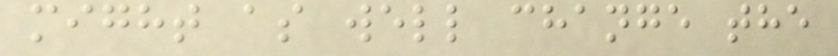might as well change the
